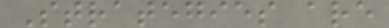Strategies are
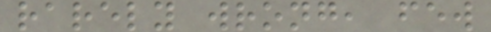rarely wrong, few
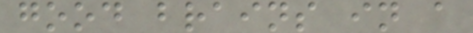good brains in a
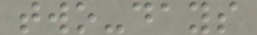two-days
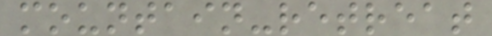mountain-retreat
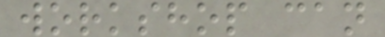workshop can
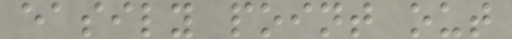easily point out
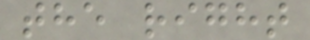the right
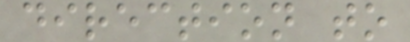direction to
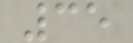35
